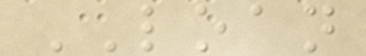LOAN
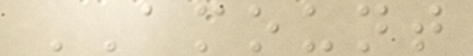AMOUNT
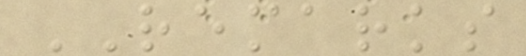REMARKS
